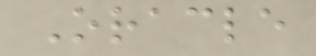Oracle
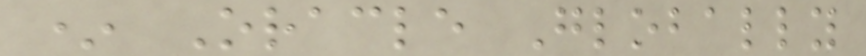* Oracle Globally
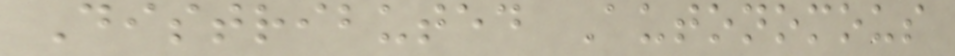Distributed Autonomous
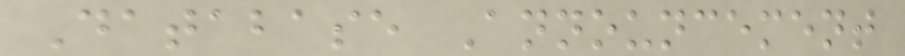Database Announcement
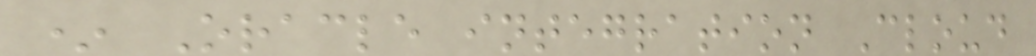* Oracle integration Cloud
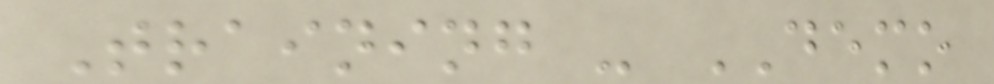Training - DEMO
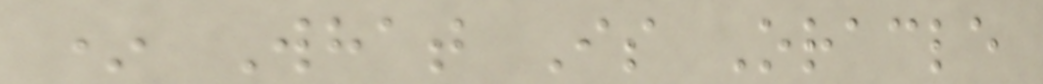* What Is Oracle
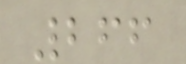266
